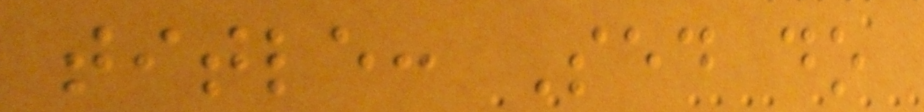title: Sed do
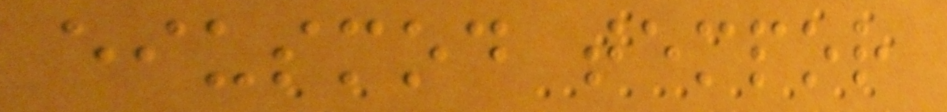eiusmod tempor
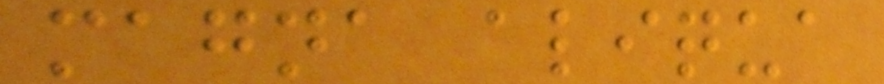magna aliqua
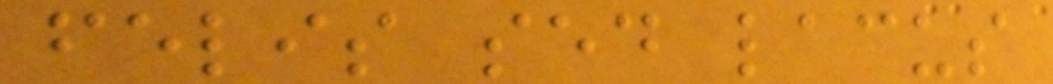felis sed lacus
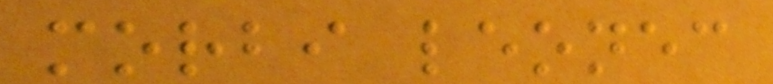morbi leonec
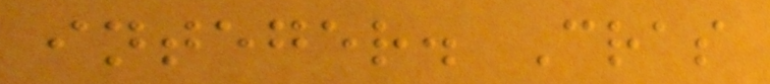integer. Cras
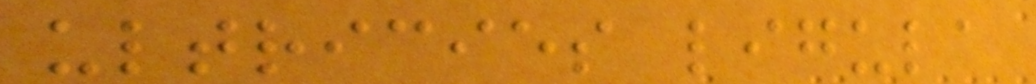ultricies ligula
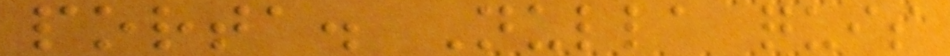porta. Nulla quis
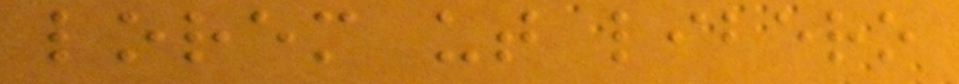lorem ut libero
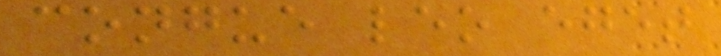congue leo eget
